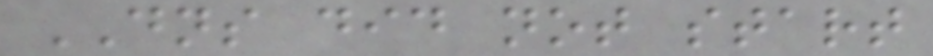DNS did not start
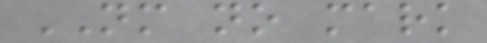NM no mark
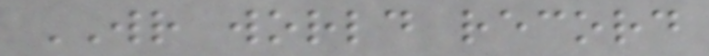WR world record
